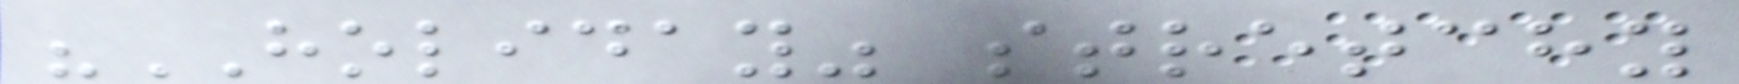"HOLIDAY" stretchy
